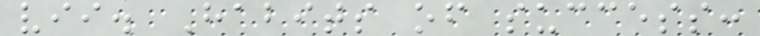vii. Habits of success:
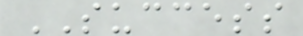SUCCESS
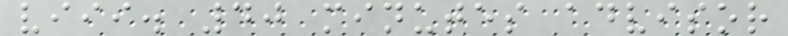viii. 40 minutes advisor
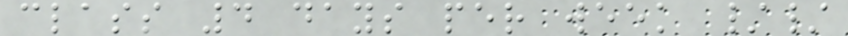class 4 days per week //
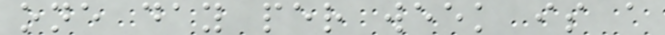one day per week is a
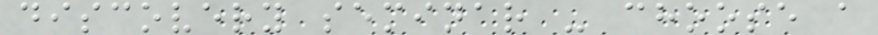discovery seminar - choose a
